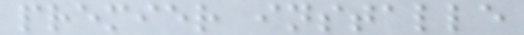premier installe
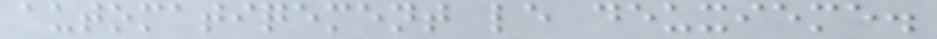automatiqement le deuxieme.
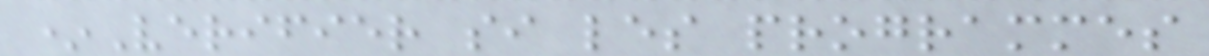*Verifier si les programmes
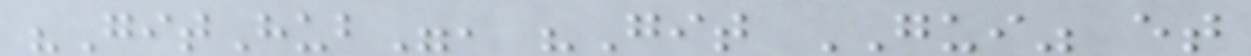"GitHub", "Git GUI" et
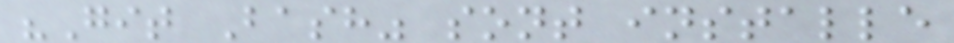"Git Bash" sont installe
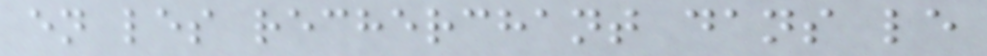en les recherchant dans le
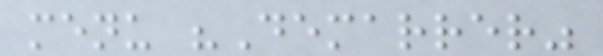menu "Demarrer"
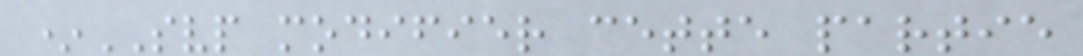*SVP modifier cette partie
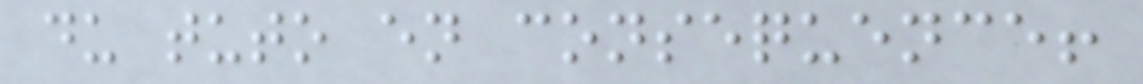du tuto en consequence!
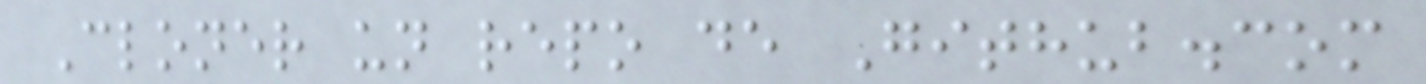Cloner un repo de Github.com
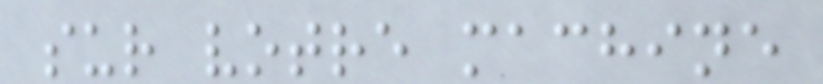sur votre machine
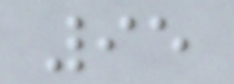95
